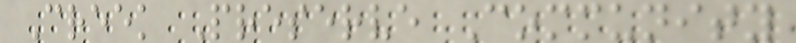Creek Preserve Community
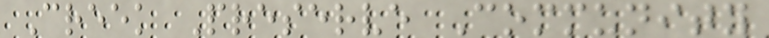Creek Preserve Community
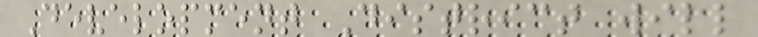Development District will
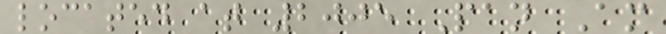located at 2005 Pan Am
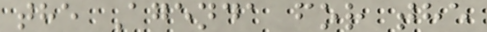the Agenda for the
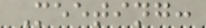Meeting:
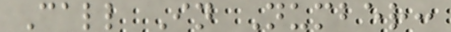Call In Number:
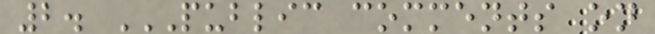2. PUBLIC COMMENTS ON
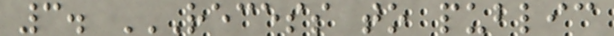3. RECESS TO PUBLIC
